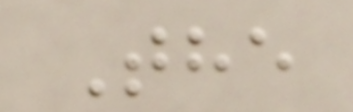The
